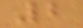2
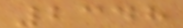2348
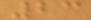23
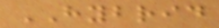HYBRID
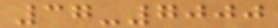37-7000
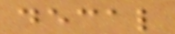decal
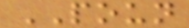POUN
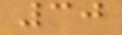30
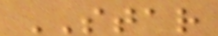STAR
